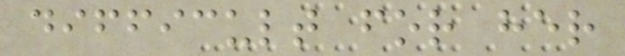difficult for her
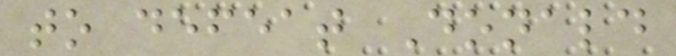to defeat Donald
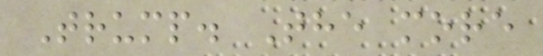Trump. The more
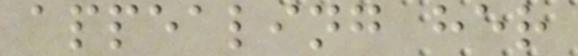appealing her
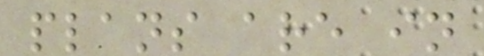plans are in
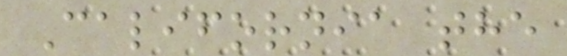California the
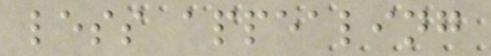less appealing
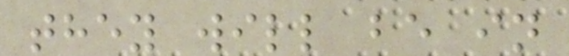they will be in
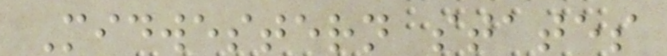Midwestern states
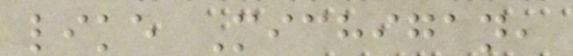like Michigan,
